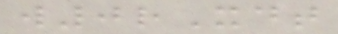w0rXdt
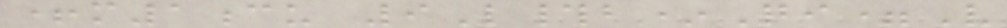+m1cu 9L#b*Qi=V
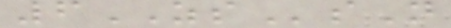6ZSsN
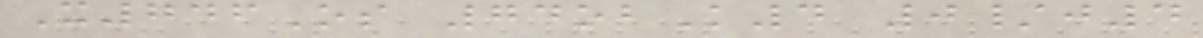X746Os 74obK4 0/j4
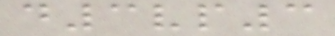d3vp3
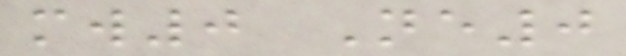mw0 Ne0
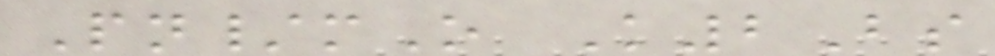Pn/mO K2Bs
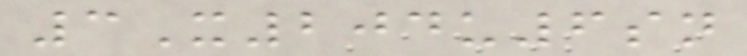3X204u6sn
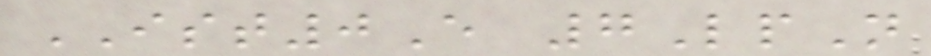IST0E 7LpN
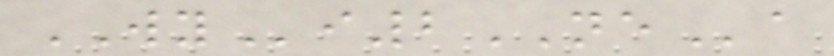WYi2NEa
